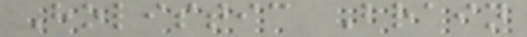Holistic Brain
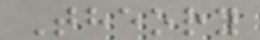Theory
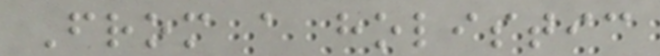From a holistic
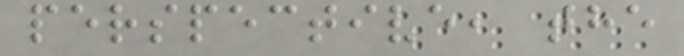perspective, the
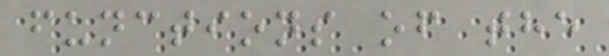functions of the
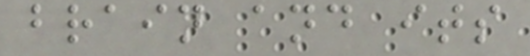brain and its
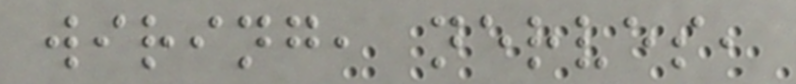wiring, nerves,
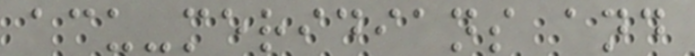acu-meridians and
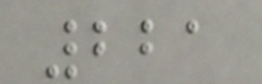221
